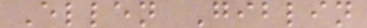Ellen Giblin
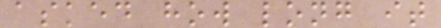asked how long it
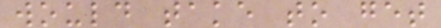would take to get
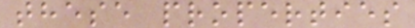these properties
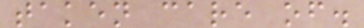taken care of.
